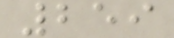259
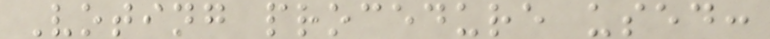Voting procedure used:
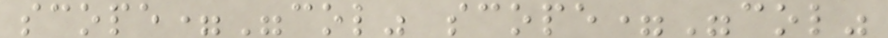scope="col" scope="col"
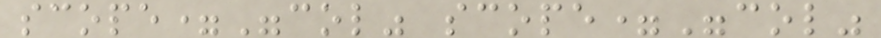scope="col" scope="col"
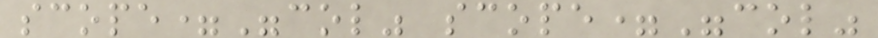scope="col" scope="col"
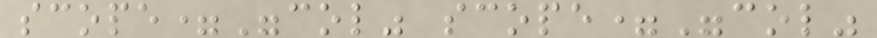scope="col" scope="col"
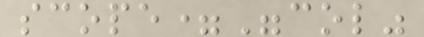scope="col"
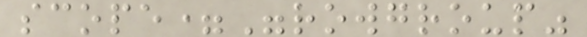scope="rowgroup"
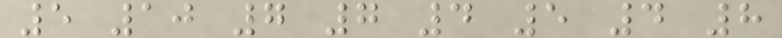5 10 7 7 4 5 4 8
